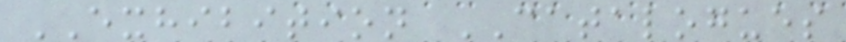EXHIBITION CATALOGUES
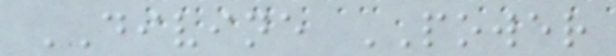DIVINE POWER
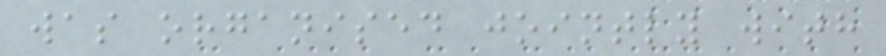was organised jointly with
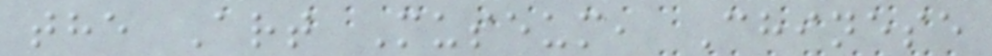the Art Museum, Chinese
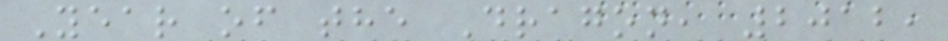Year of the Dragon, 2012,
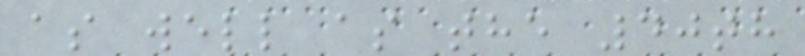as well as the 40th
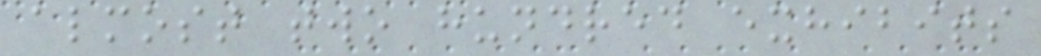almost two hundred exhibits
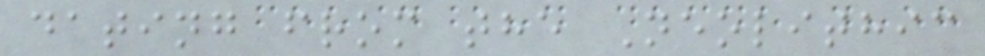dating from the Neolithic
